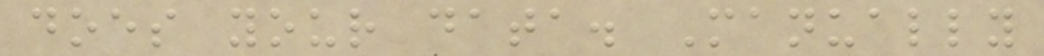does your data. Manually
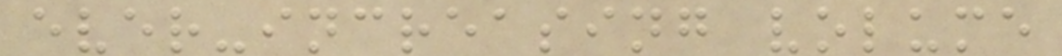ever-increasing volume
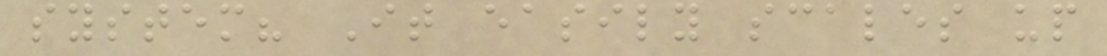system? It easily scales up
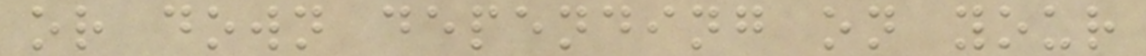or down depending on your
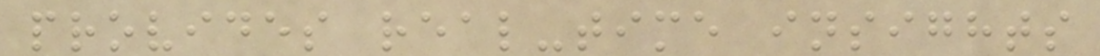provides real-time insights
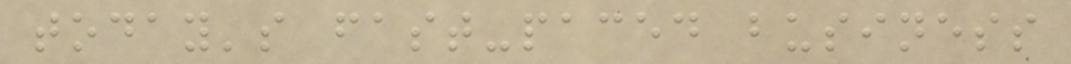today's fast-paced business
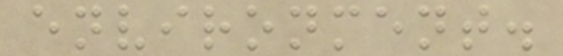environment.
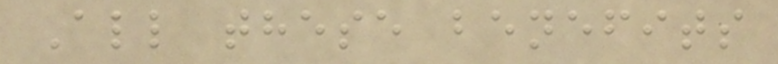All these benefits
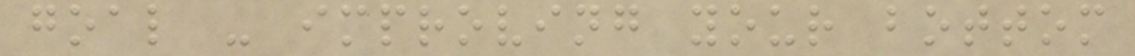goal - improving your bottom
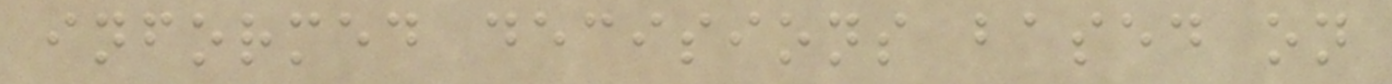informed decisions based on
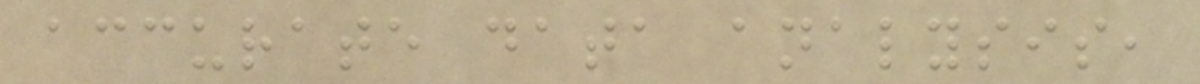accurate data analysis,
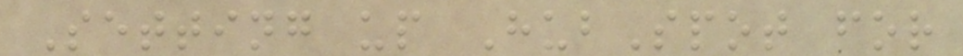Setting up HubSpot for
